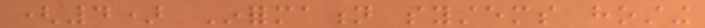(4) Information systems hosting
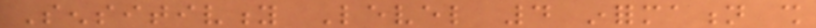Sensitivity Level 4 information shall
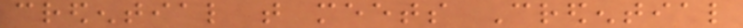credential that meets Credential
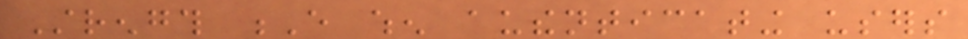Strength E when authenticating users
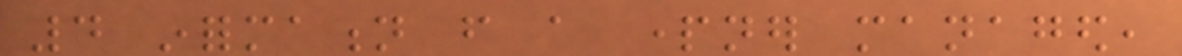4 information from a partner managed,
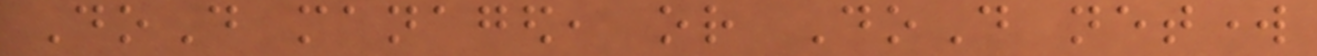DoD managed, or DoD network
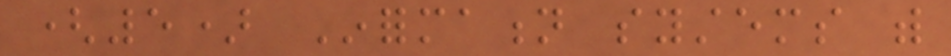(5) Information systems with
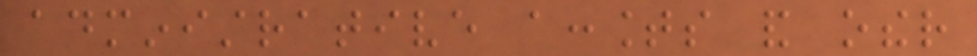administrative accounts and other
